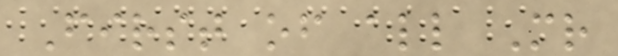First of all Mr
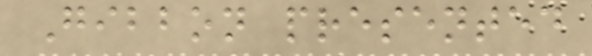Gibbon presented
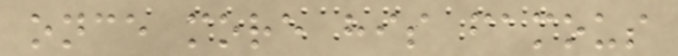once more his famous
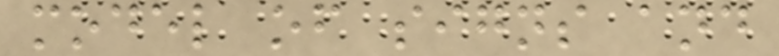model of signs and
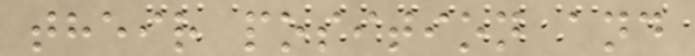their position and
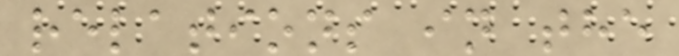relations in the
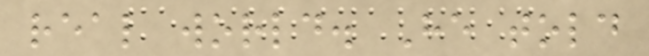real world. He told
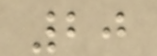20
